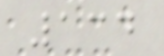134
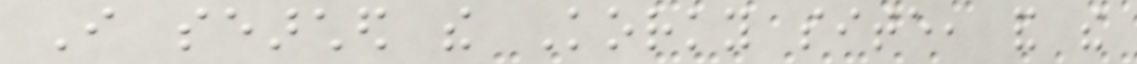I searched the Korky site, and the
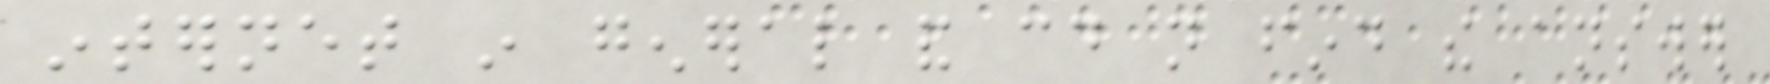internet in general and could not find the answer
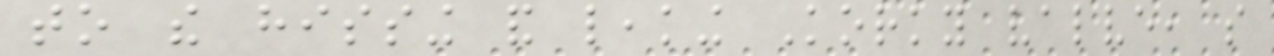to the hissing and leaking Korky valve, so
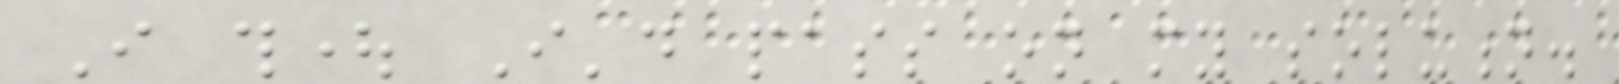I thought I'd pass on my solution.
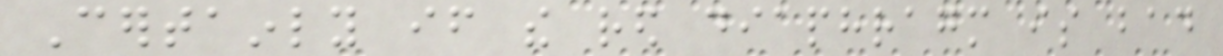Certainly if the red diaphragm is bad
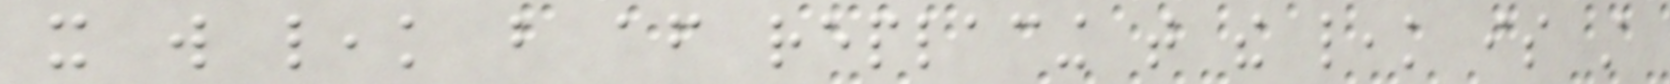it will leak but after replacing that the leak is still
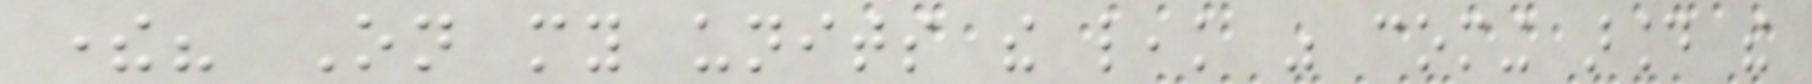there? On my units the leak was coming around the
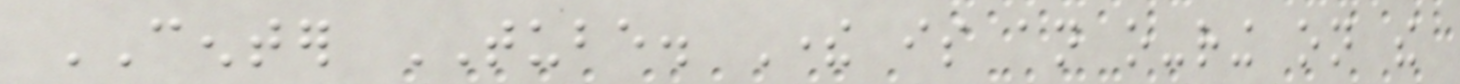CENTER TUBE. There is an o-ring on the
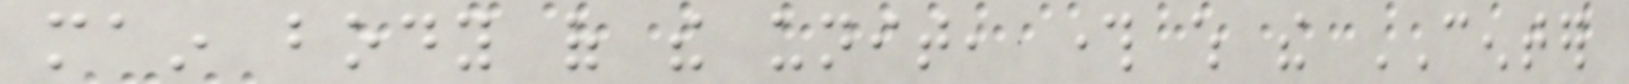main body of the unit, through which the CENTER
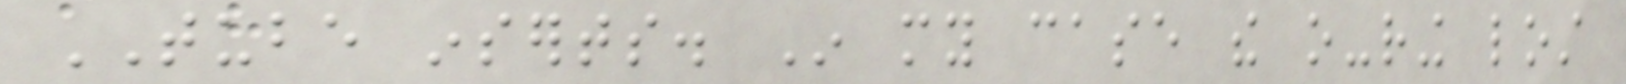TUBE inserts. In my case the o-ring lost
